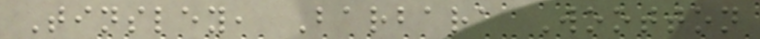Tinsley, Barbara Wootton
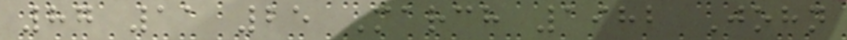87 11 25 March 1982 John
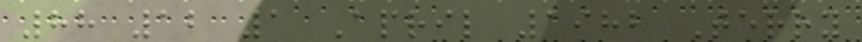88 12 1 April 1982 Terry
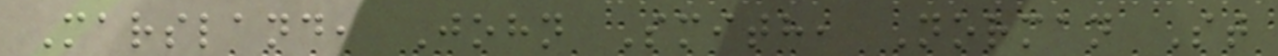Marsland, John Smith, Norman St
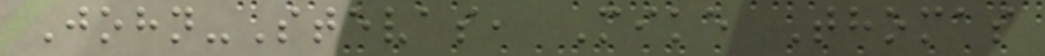John-Stevas, Mike Thomas
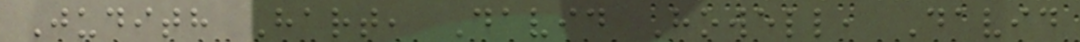Judith Hart, David Howell, David
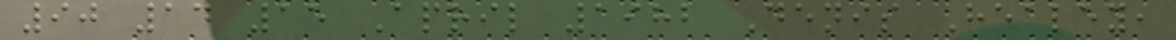90 14 15 April 1982 Denis Healey,
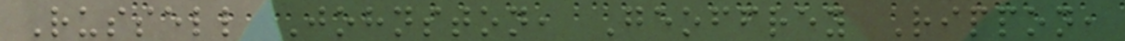Russell Johnston, Geoffrey Rippon,
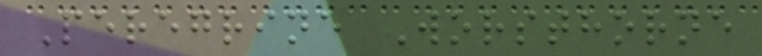Peregrine Worsthorne
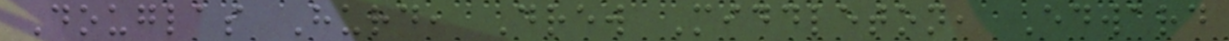Douglas Hurd, Drew Middleton, Edward
